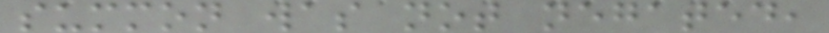summon was not negated,
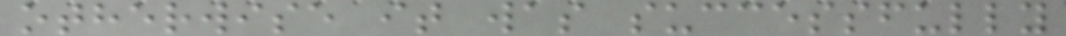otherwise it was successfully
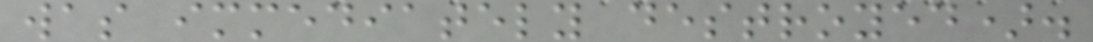was immediately destroyed).
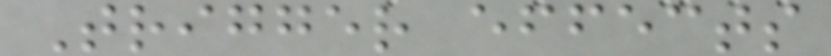Trigger effects
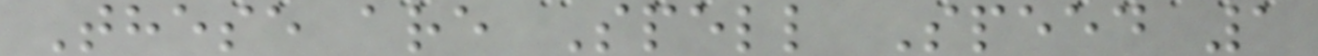These are Spell Speed 1
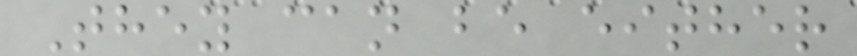They can be either
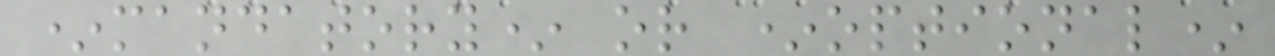*mandatory* or *optional*
